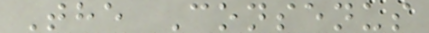The Consenus
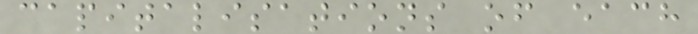capitalisations of each
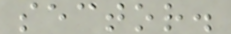sector.
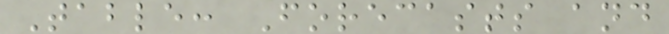Table: Forecasts and
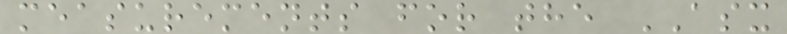measurements for the ASX
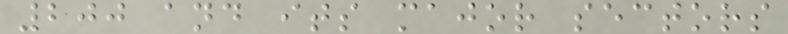200 and its major sectors
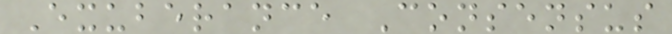Exuberance Consensus
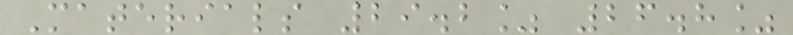Materials 29.2% 26.8%
